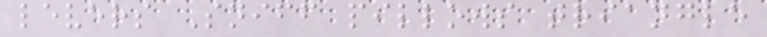levers Sniff pillows triangle
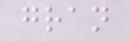gran
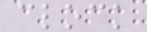clock
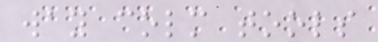way colm tools
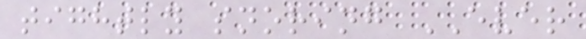tightly snoring EVER
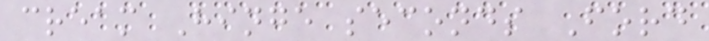cream Hinge seconds Ford
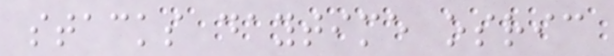stacks daytime osric
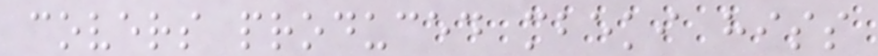covers produced mbeki hiss
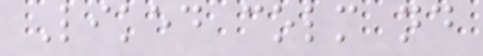Liked colm nd
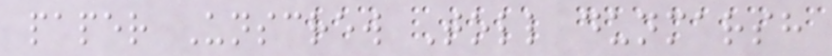paper Unscrew Toll dunmarsh
